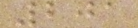201
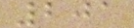201
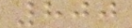800
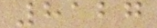8127
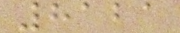8121
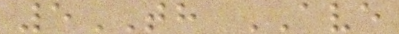5TH AVE
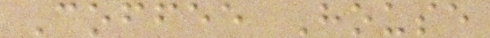Coffee House
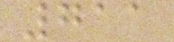711
